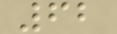62
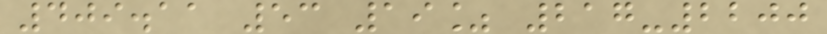409.11 53 19% 217-2200
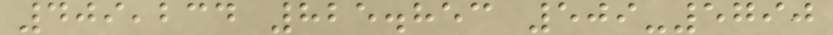409,234 825.853 509-5790
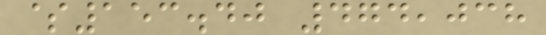$153.40 474,038
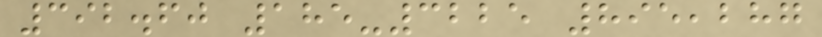392.60 185-3225 895,287
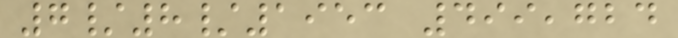7/8/1953 499,724
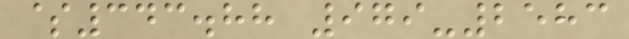$343.88 979-2583
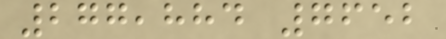277,884 7652
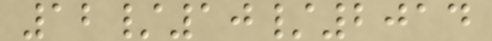12/10/2014
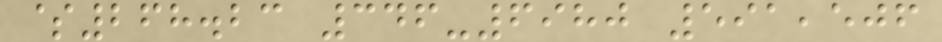$268.23 346-6980 591,506
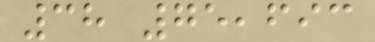38 75,693
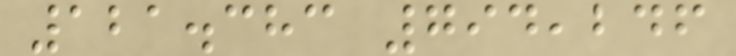121.383 794,246
